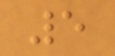5
